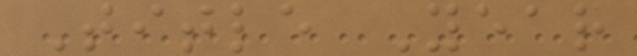Title Year
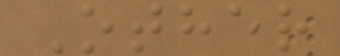Other
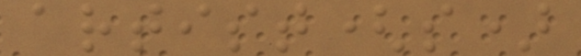artist(s)
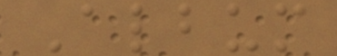Album
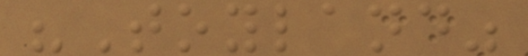"Toyland"
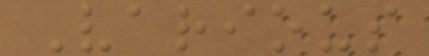Various
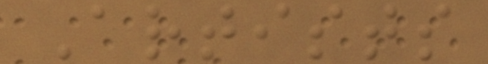Artists
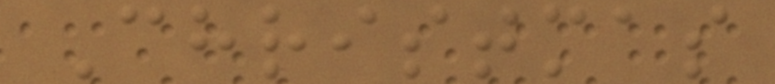Christmas
